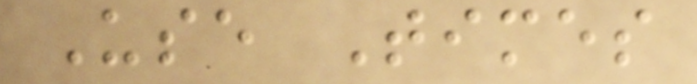Use Times
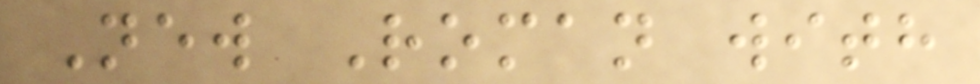New Roman with
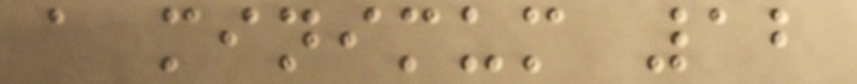a minimum 12
